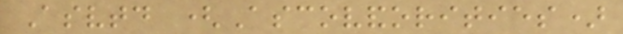Asvtd (Ascovandorities)
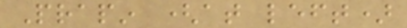Prapin (at left)
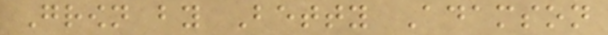Grown by Betty Adamson
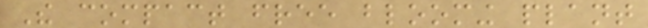The compact free blooming plant
